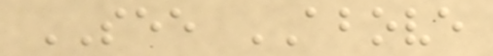SEE ABOVE
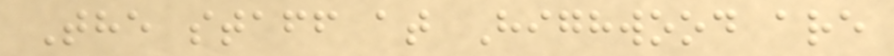The staff at Highwood are
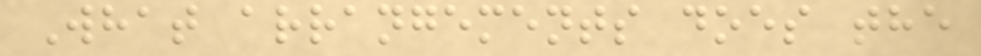What arrangements does the
